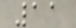11
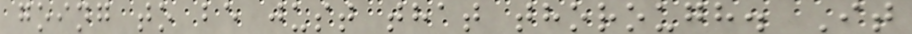going to be just that thorough. It
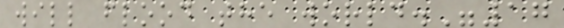will flood the world."17
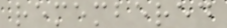remembered
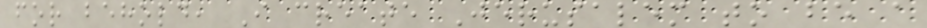for behold, I create Jerusalem to be a
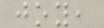joy,
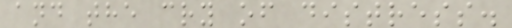and the cry of distress.
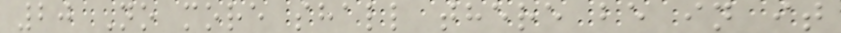20 No more shall there be in it
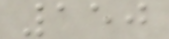150
